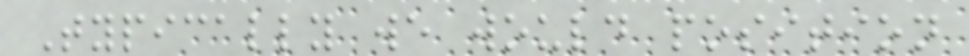Typically we would position
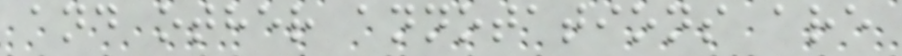and other annotations are
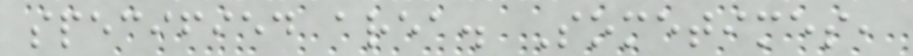specified area. Sometimes,
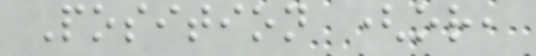Position (or,
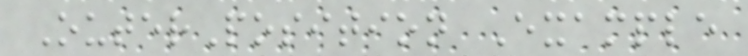OuterPosition Example
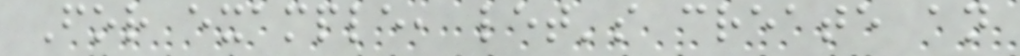For example, let's create an
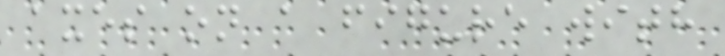axes on a figure with
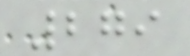279
